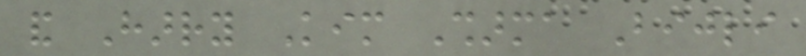and Harry Kim Sharma Bijli
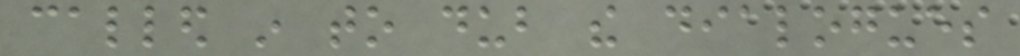called in to dub the dialogues
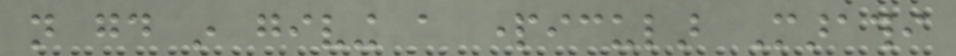not good in giving a particular Marathi
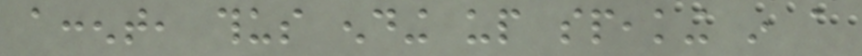accent, thus ending up speaking in a
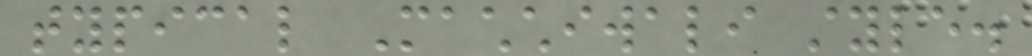typical Machchiwali style.
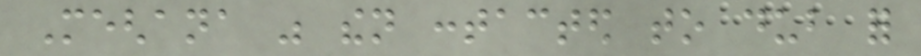Meghana was then contacted to dub for
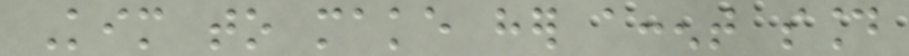Kim to make her accent sound
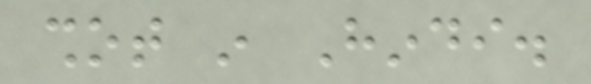shot in Hindi.
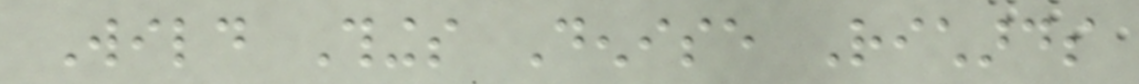Wild Things Denise Richards
